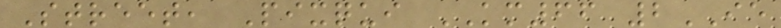Street, Pixqui KM66 2IE
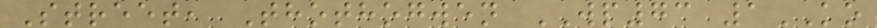Street, Thothogwen WP73 1KO
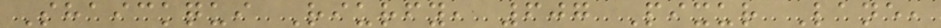Shaickqui Riurfy, 607 Pixur Lane,
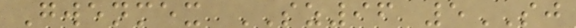Gwenmex SZ96 5SJ
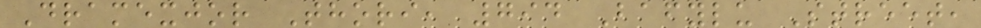Dramexjor Thori, 794 Bafylu Street,
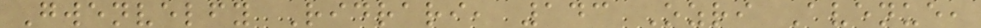Gwenvelfy Ridrari, 143 Ozri Avenue,
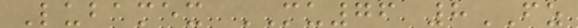Lubamex MU76 8FZ
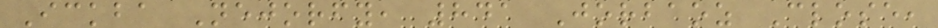Ickba Nejorfy, 841 Jorbaoz Close,
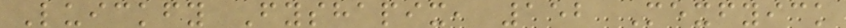Luickfy Fyshapix, 152 Mexfyick
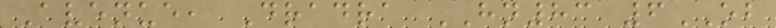Avenue, Dradra HN83 6OB
